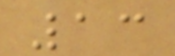13
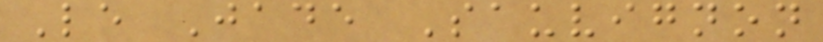Le Jade Sauvignon
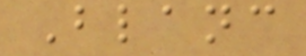Blanc
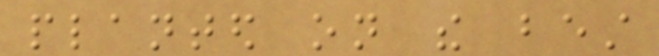planted on the best
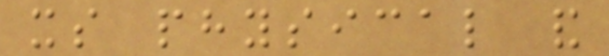its physical and
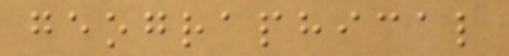geographical
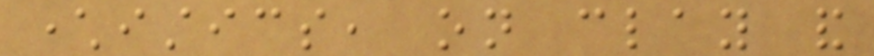characteristics, on clay and
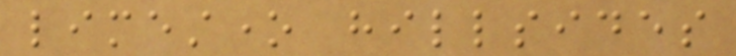limestone hillsides
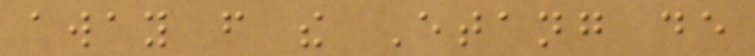away from the Etang de
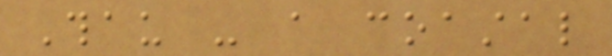Thau - a coastal
